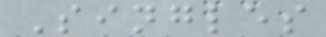Singles
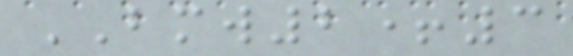BMW2+3
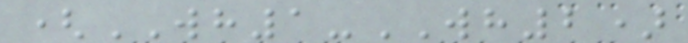(WH1-WH2)
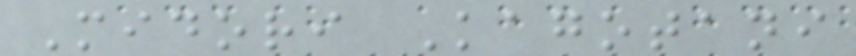Midori Kagotani
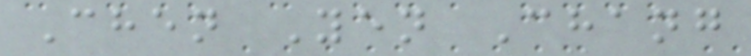Chen Yen Chang
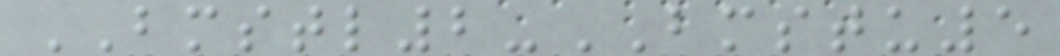BMSTL2-BMSTU5
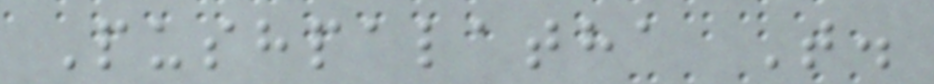Pushpalatha T.
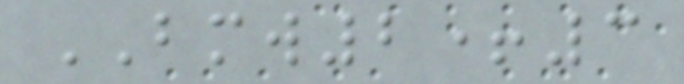BMW2+3
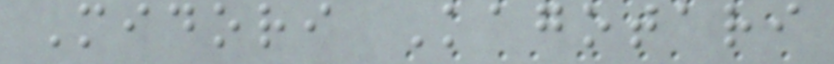Midori Kagotari
